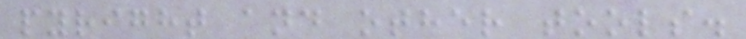pyright and other tools.
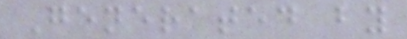Generated by
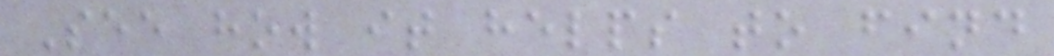See how it helps to find
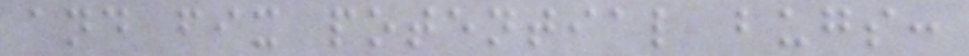and fix potential bugs:
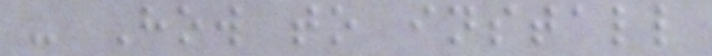- How to install
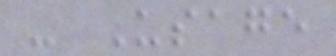- Usage
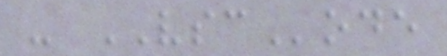- VSCode
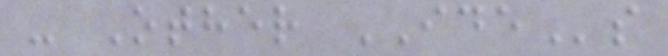- Other IDEs
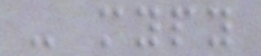- mypy
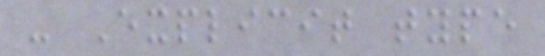- Explicit type
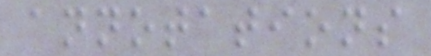annotations
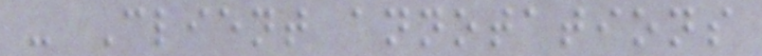- Client annotations
